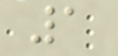1
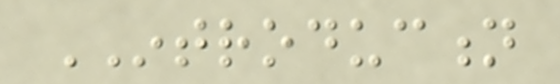INTRODUCTION
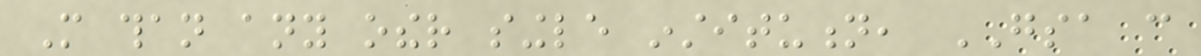More than any other single institution, GSA can
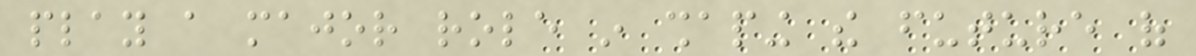play a major role in shaping the future of
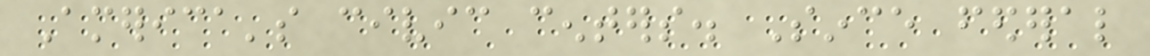America's civic centers. Since federal
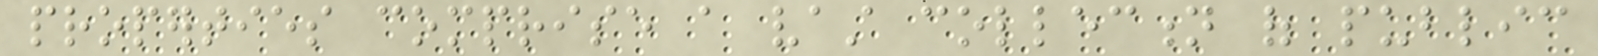properties comprise a vast collection of public
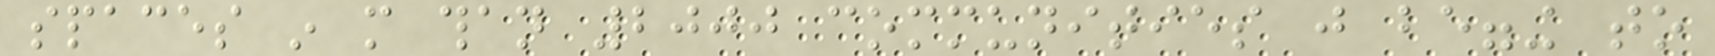spaces in more than 2000 communities just begging to
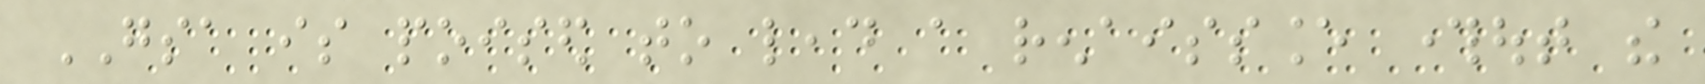GSA is poised to lead a renaissance throughout the
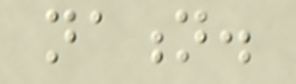nation.
